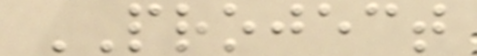PROJECT
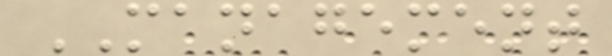MANAGEMENT
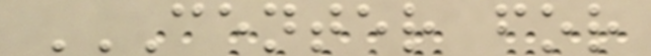CENTER FOR
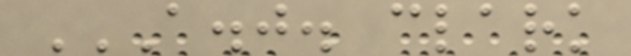A.J. CLARK
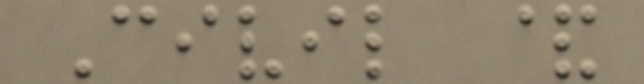Civil &
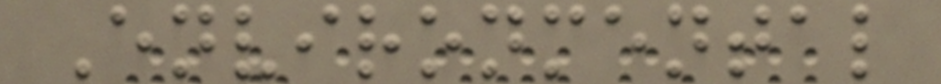Environmental
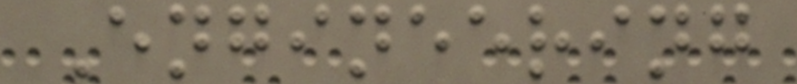Engineering
